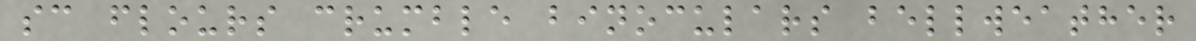sc flours crumble binoculars bellweather
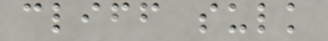cliff sulk
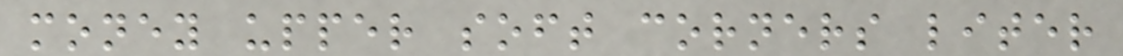money upper soft corners liter
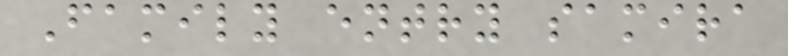Family entry samira
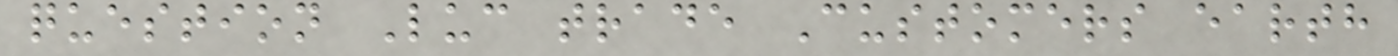question Luc trade Customers earth
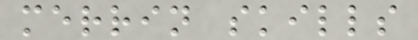merrin skills
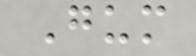Gum
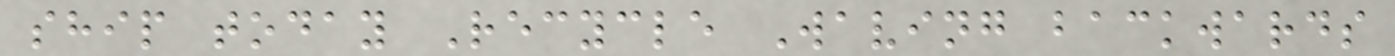ship today Recycle Waving backwards
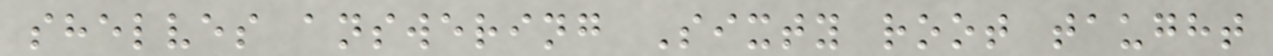shelves answering Sixty root taught
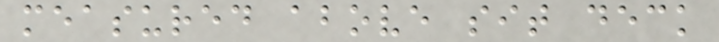measured above sit deck
